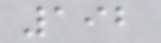192
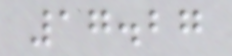17.27
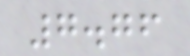7.76
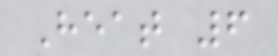Heat 6
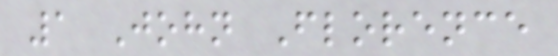1 John Florence
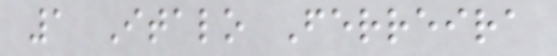1 Italo Ferreira
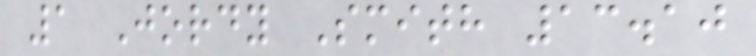1 Jordy Smith 13.10
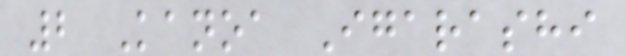2 Kanoa Igarashi
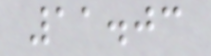11.03
